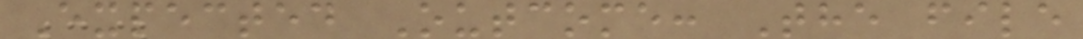Expected Outcome: The file
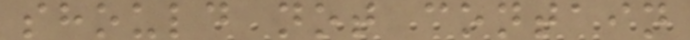should not contain
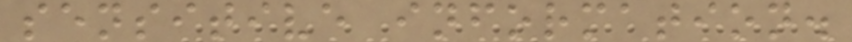sensitive information.
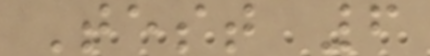Test 6
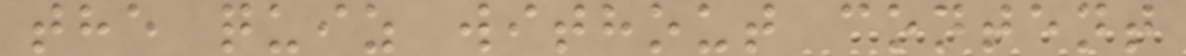the quiz without content
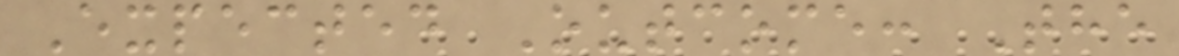Expected Outcome: The
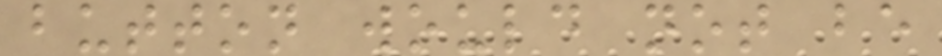button would not be
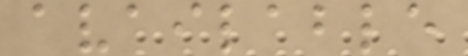available
